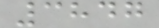3847
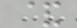&
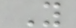Y
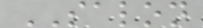SALON
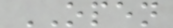OPEN
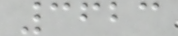3623
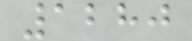1280
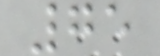75
